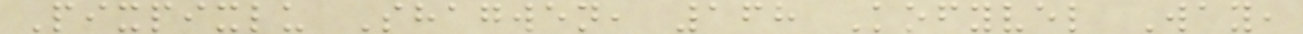Pixpixlu Shagwen, 168 Kofyvel Way,
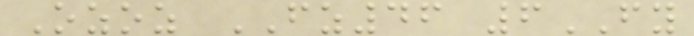Ozoz FZ46 6FY
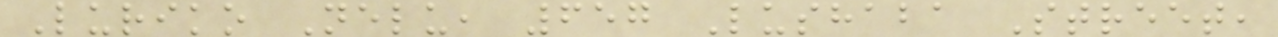Luriko Nelu, 657 Lushaba Street,
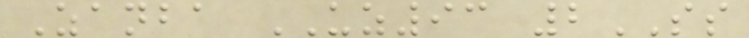Zanba UZ93 2SS
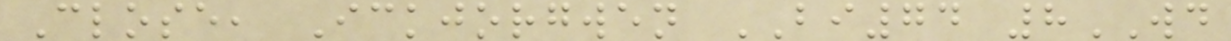Close, Ickjorgwen BI74 8WD
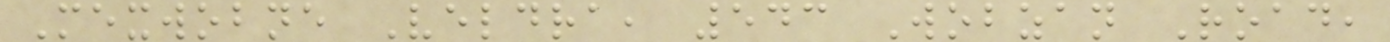Mexwobne Veldra, 543 Wobzan Road,
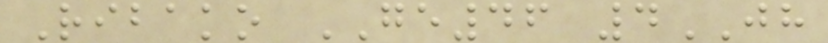Ribako GE46 4JH
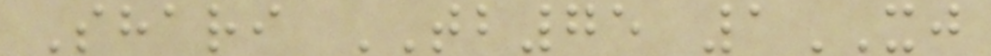Shari TB75 1XJ
